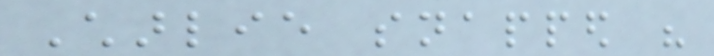Charlie snapped his
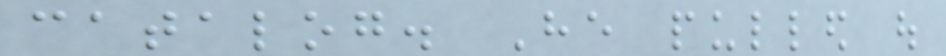catalog. He pulled out
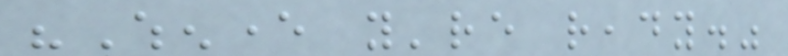"Whenever you're ready."
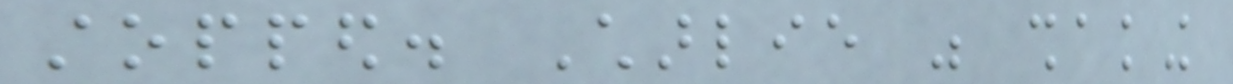stopped. Charlie was shaking
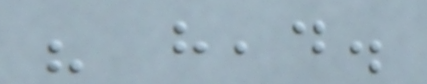his head.
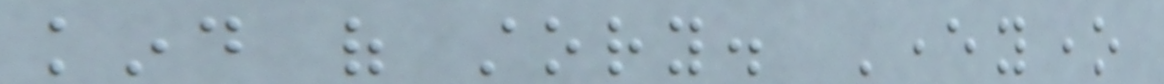kind of story. Everyone
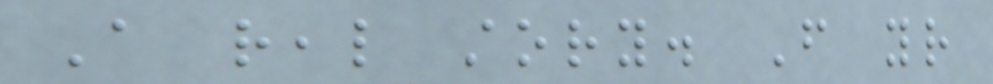A real story. From your
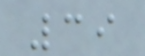39
